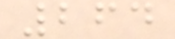264
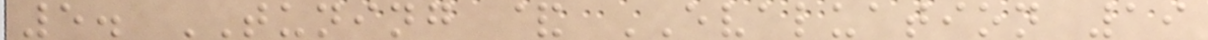5. TUNING & EVALUATION 19
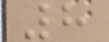8
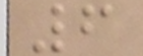6
